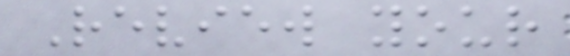Review your
